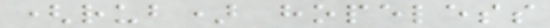(rub) hopeless
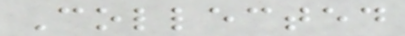Collected
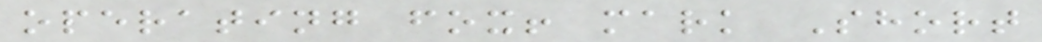operating fox! mark Short
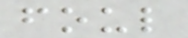foul
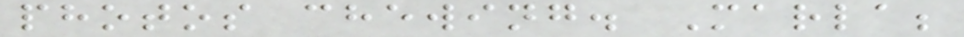photos chewing. Marla;
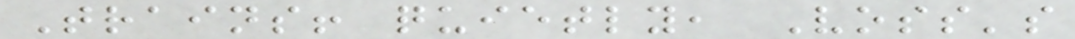Trains! quietly, Voss's
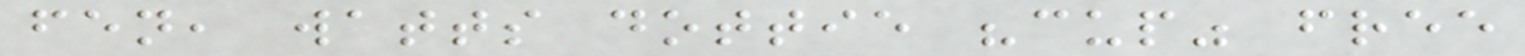fen, watts dottie "cup" free
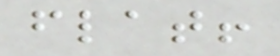flat!
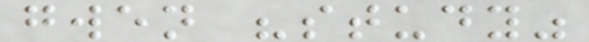gwen "study"
